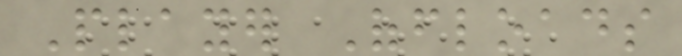Player Offloads
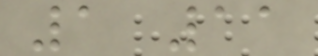1 11
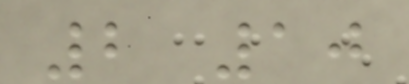2 10
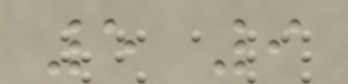5 9
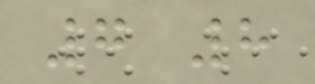7 8
